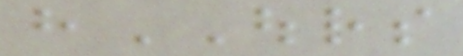hOURS
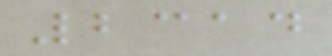2314
